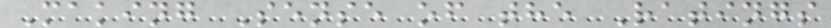Making Sense of the Ratings
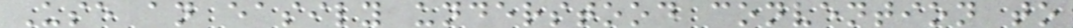Use an easily understood convention to
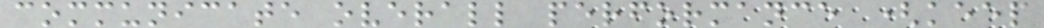communicate overall performance (keep
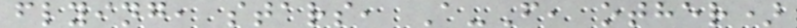flying, stars, A-F, other)
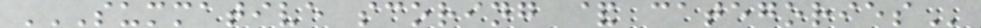SUMMATIVE SCORING & CATEGORIES
